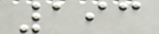193
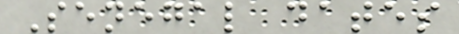Senegal dates
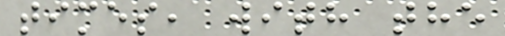times, with the
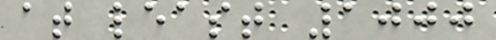at least 1000
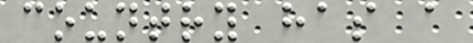country has a
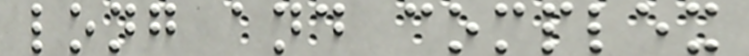long and complex
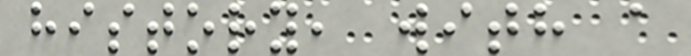history, with a
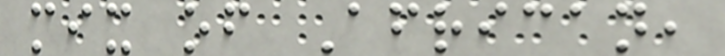mix of African,
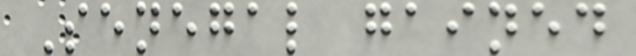Senegal gained
